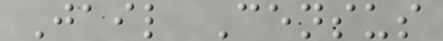Jail Census
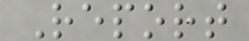Report
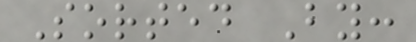Sorted By:
